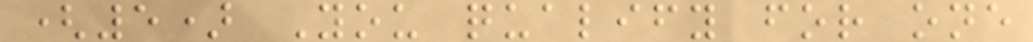(5) You qualify for one
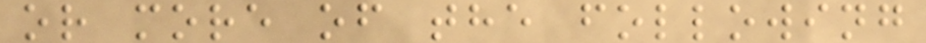or more of the following
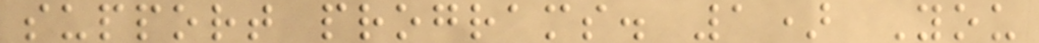support programs. 1) You
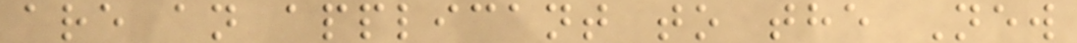are an applicant to the New
